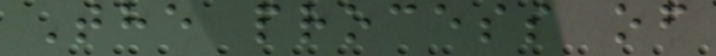The process of
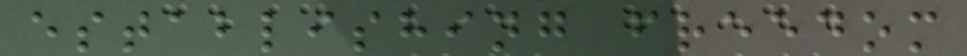establishing freedom
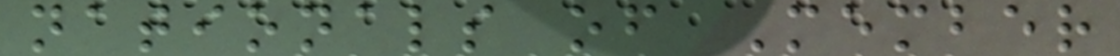nationals of Member
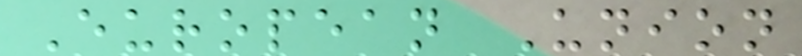European Union
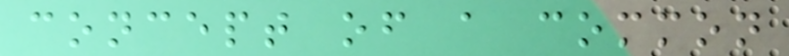concept of a common
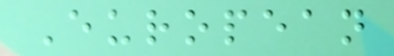European
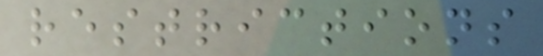restrictions
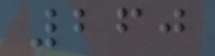260
